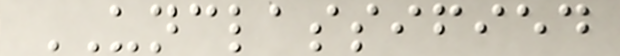UNCLASSIFIED
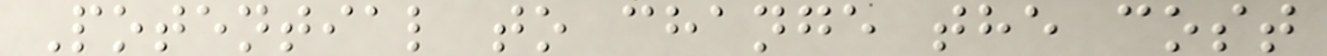Potential to change the cost
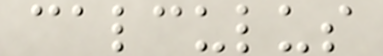calculus
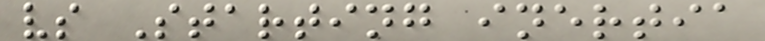vs Starting inertia
